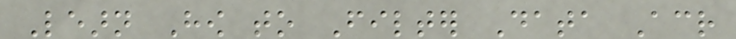Learn How to Filter Data Across
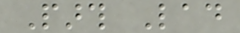Parth Lad
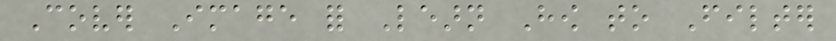Cover Image for Learn How to Filter
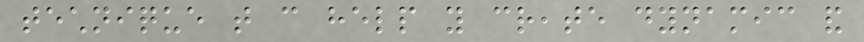technique that can help you create dynamic and
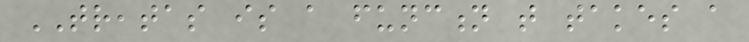TREATAS is a function that takes a
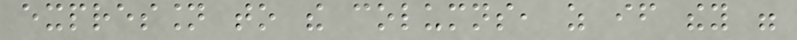expression to the columns, as if they were
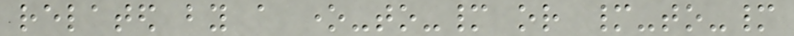related by a one-to-many or many-to-many
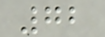72
